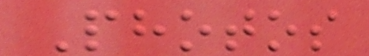Photos
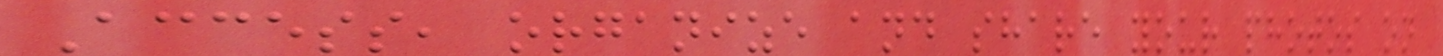Access, organize and share your photos on
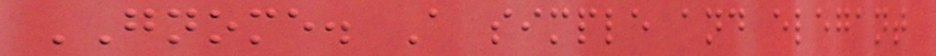GNOME. A simple and elegant
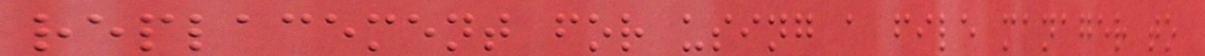replacement for using a file manager to
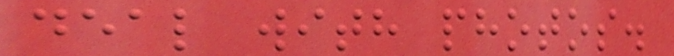deal with photos.
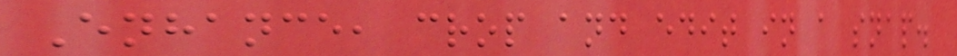Enhance, crop and edit in a snap.
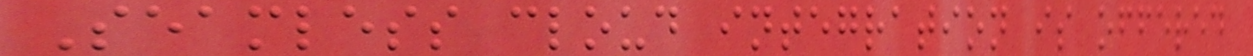Seamless cloud integration is offered
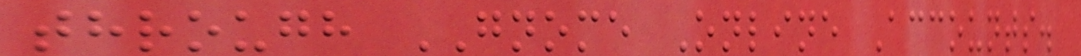through GNOME Online Accounts.
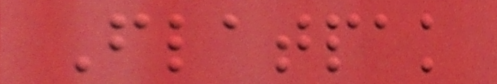Flatpak
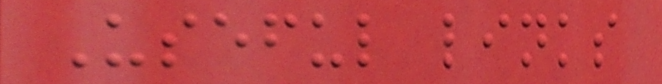Useful links
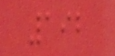192
